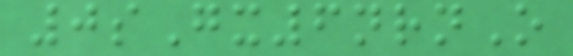0sGx6nrnO
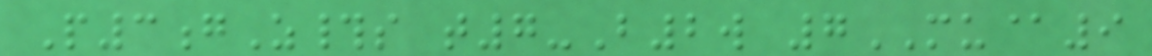P3gZ#s t7-B2w 7MU@9
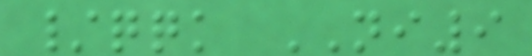/qqk NI9
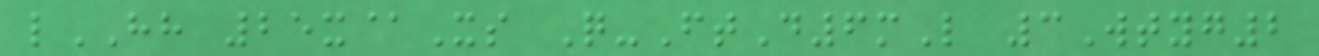lHH 25x@Xs Q-FtD6mL 3Wtyg2
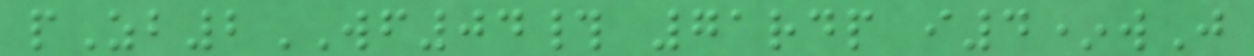pZb2WF04# 71rdp i4*wJ
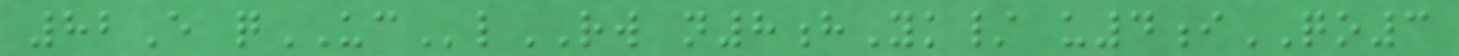82E qUClRW n8hYk/ u4iQO3
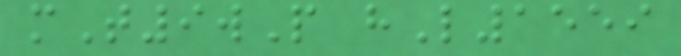mT9wP hL1559
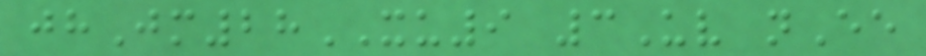jhJm28XU9 3Uv nEe
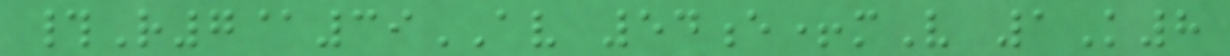#R7@39AV 54e+mV 1K8
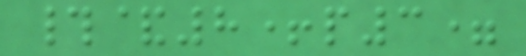#&8+p3=
